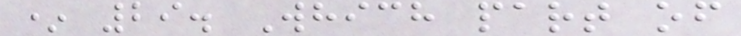* 29. Which part of
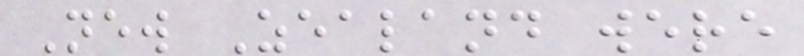New Zealand were
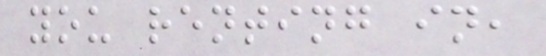you renting in,
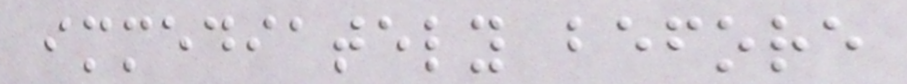immediately before
